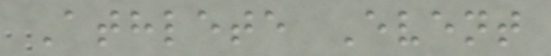Athlete Event
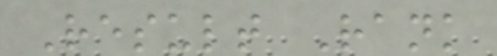Result Rank
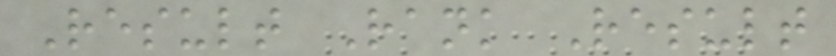Result Rank Result
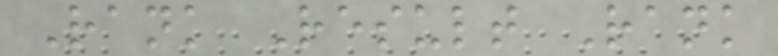Rank Result Rank
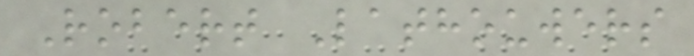Robert Lathouwers
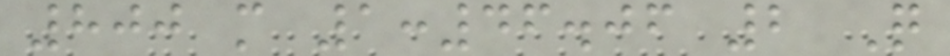800 m 1:46.06 2 Q
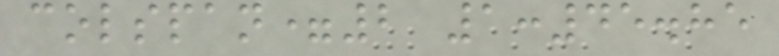colspan=2 1:45.85
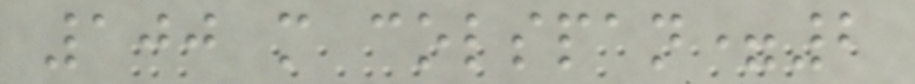100 m colspan=2
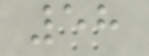58
